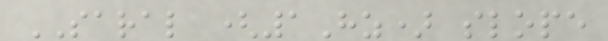SARAL (1Hz) slope
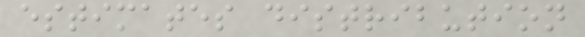estimates distribution
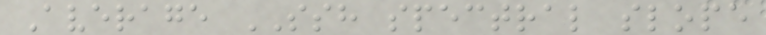Average SSH spectral slope
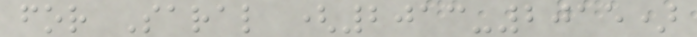for Saral (2013-2015)
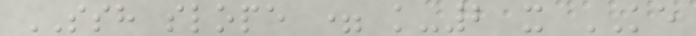SSH slope = k-2 x KE
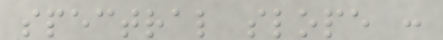spectral slope :
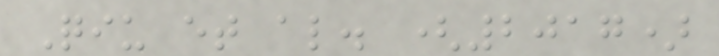Qiu et al. (2017)
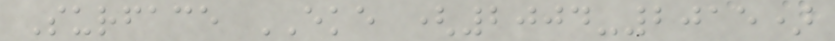Surface EKE (2004-2015)
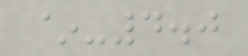~-4.0
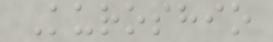Kuroshio
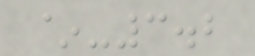~-3.2
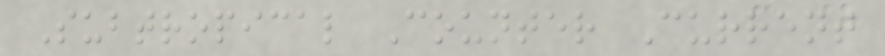Subtropical Counter Current
